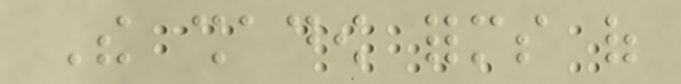The shadow forms of
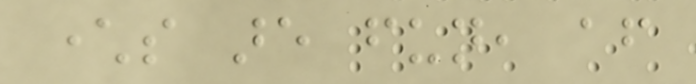characters are fun, after
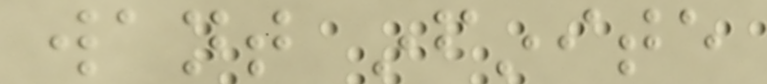want infinite
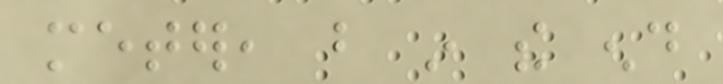meter, but in the end
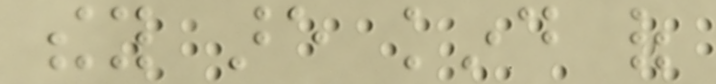they are kind of
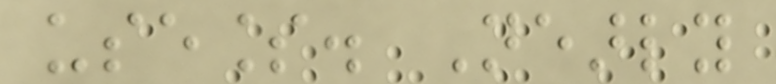useless. Nearly
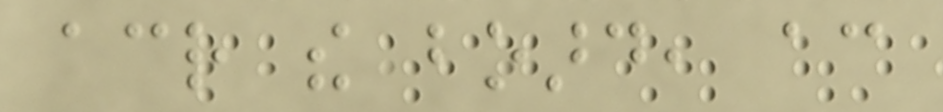across the board, according
